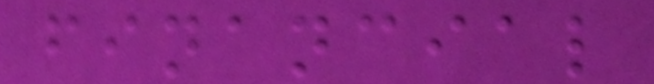financial
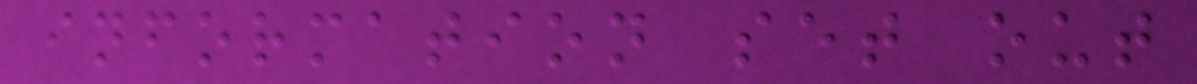information set out
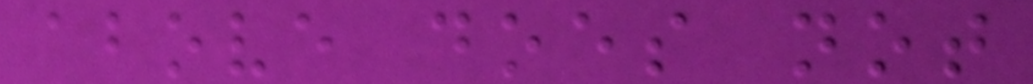above does not
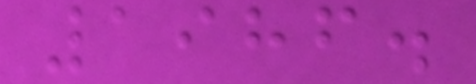1986.
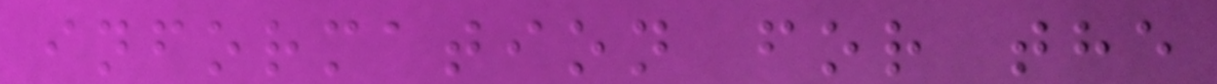information for the
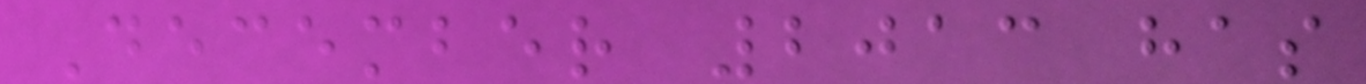December 2013 has
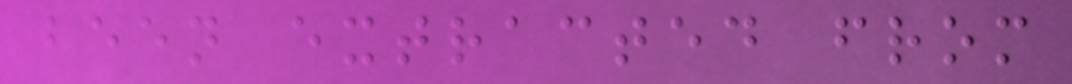been extracted from
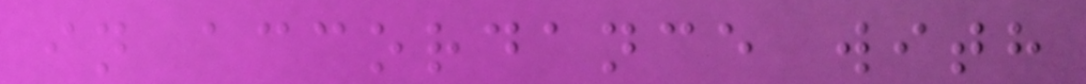in accordance with
